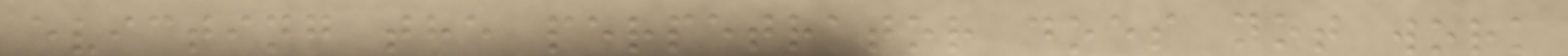evicting the perpetrator does not work
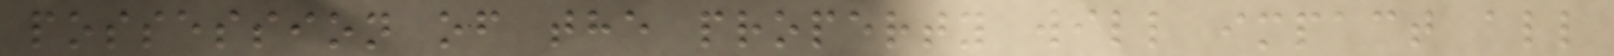possession of the property will impact all
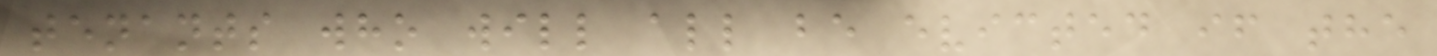tenants who will all be evicted if the
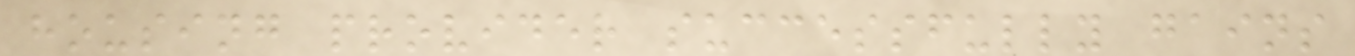housing provider successfully gains
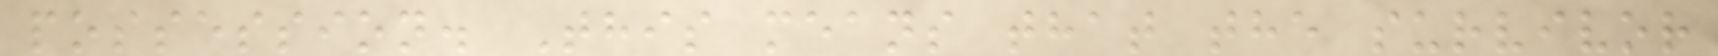possession. This means that the survivor
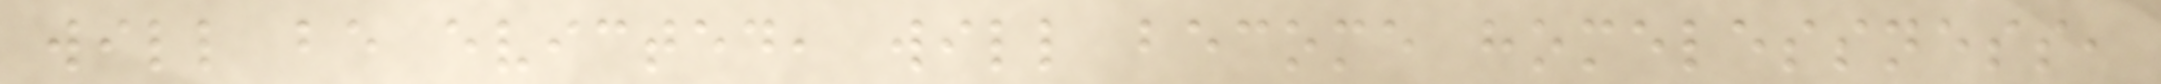will be evicted, will become homelessness,
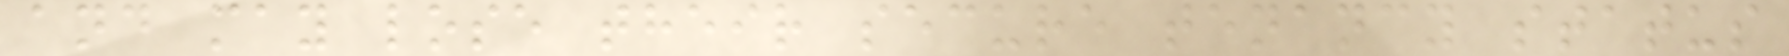and may lose their secure tenancy status
